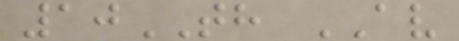10TH AV
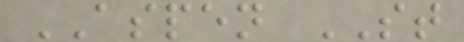ASPEN ST
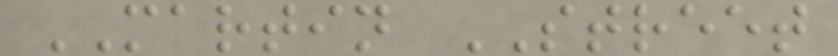MARTIN STREET
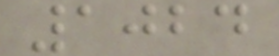1024
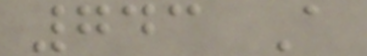743 A
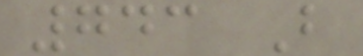743 B
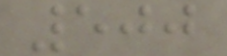500
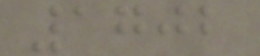1702
